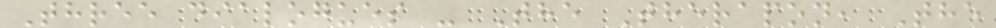Three dialogues - The Therapon, The
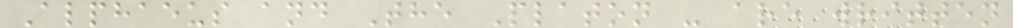Alphaeus and The Platon - are written
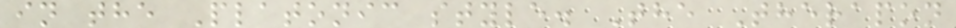in the Platonic style. The Therapon
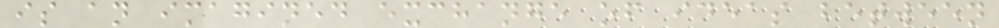is an imagined exchange of ideas between
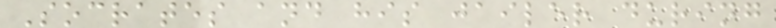Socrates and his jailer during
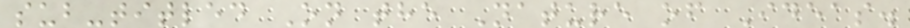sub-titled On the Nature of Ideas.
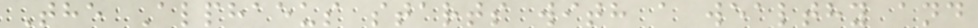The Alphaeus starts with a wealthy and
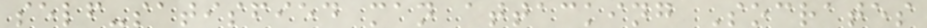self-satisfied man attacking Socrates
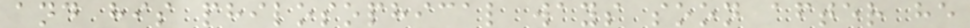and his philosophical ways soon after he
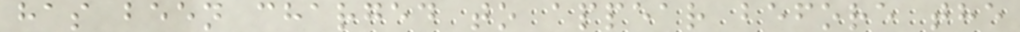has been charged to appear before the
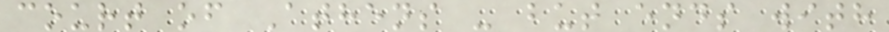court of Athens - but ends with
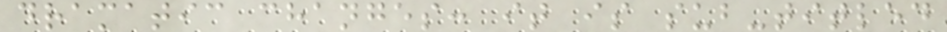dramatic changes: it is sub-titled
